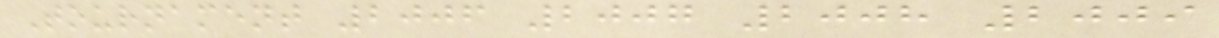Tournament 2006 2007 2008 2009
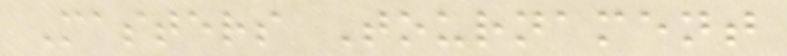Masters Tournament
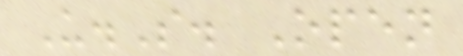U.S. Open
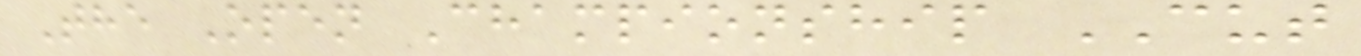The Open Championship CUT
